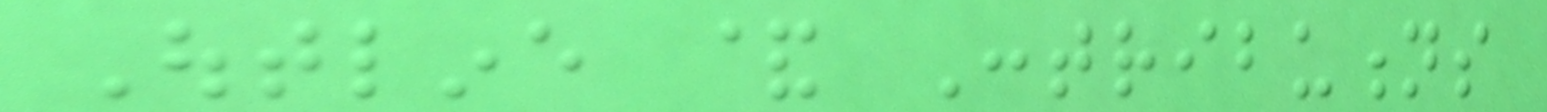Outline & Contributions
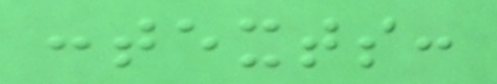contexts:
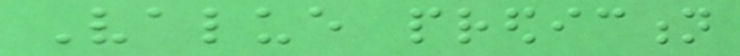Value prediction
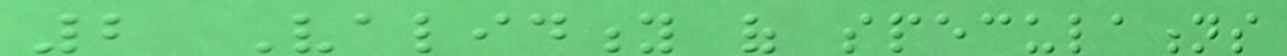2 Validity of speculations
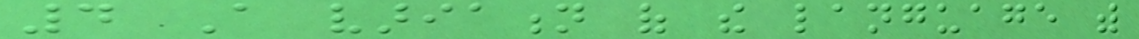4 A variation of the language with
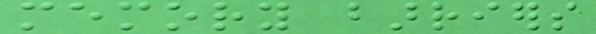memory barriers
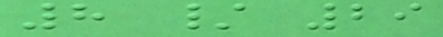8 / 29
